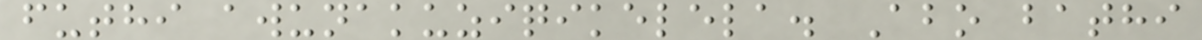futhi awunakuziqikelela. Abo bathi
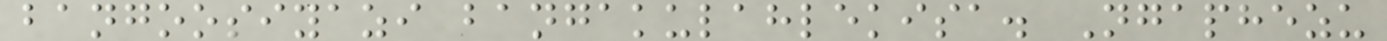bangoosiyazi bangakulahlekisa. Ngaphezu
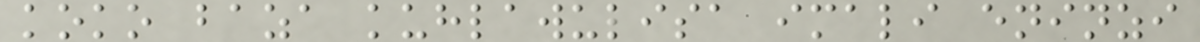koko baza kuhlawulisa imali eninzi
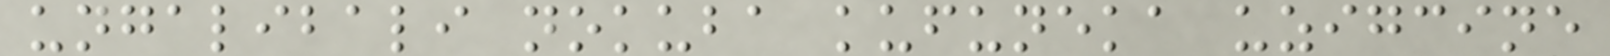ungalibali nokuba kufuneka uzigcine
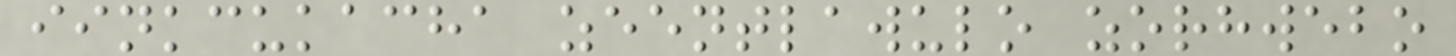iinkcukacha zeentlawulo zorhwebo
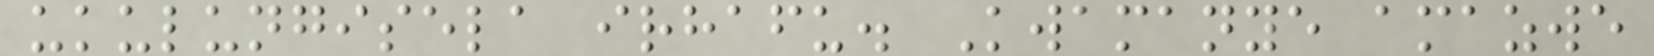ukulungisela irhafu. Kwamanye amazwe
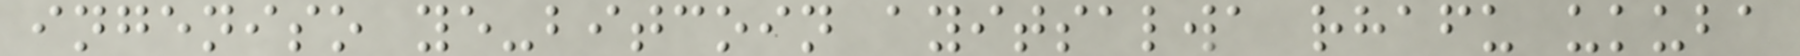ingeniso ye-bitcoin ayitsalwa rhafu ukuba
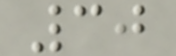30
